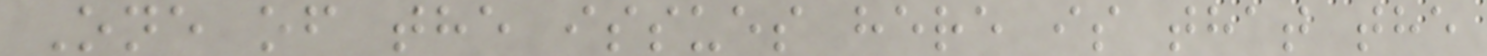One of the issues here is that the
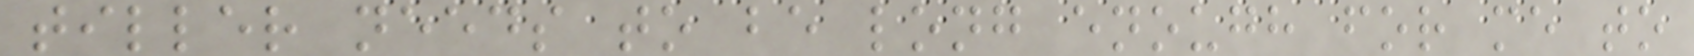tiller needs to be long enough for me to
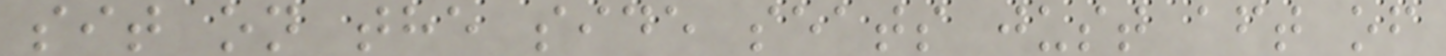sit on the side seats just aft of
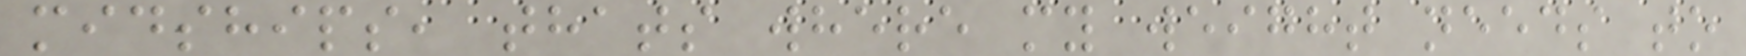midships, thats where my weight needs to
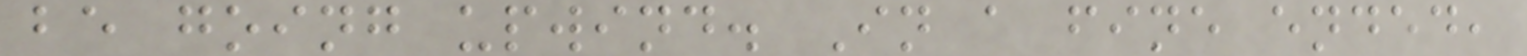be going upwind. In a fine ended,
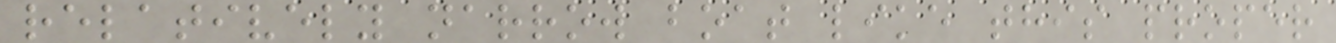relatively narrow boat like this proper
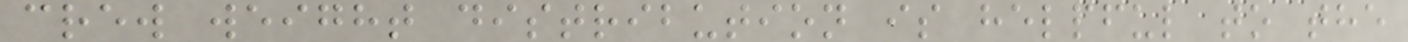crew weight distribution is helpful to the
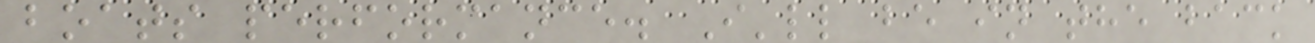boats performance. I'll be in the back
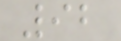92
